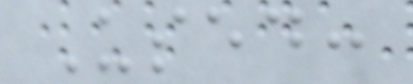Used:
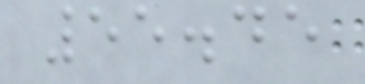55.45
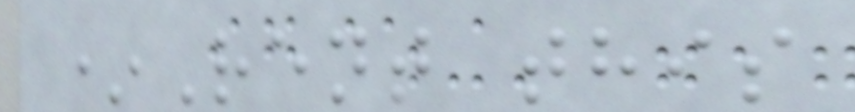*Rent this
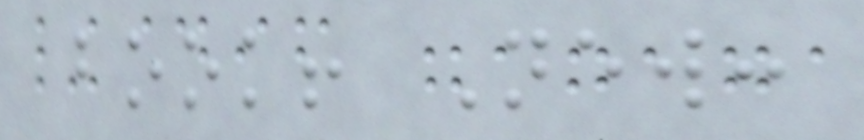book! New:
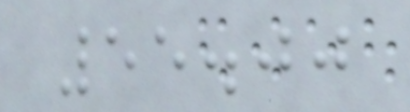55.00
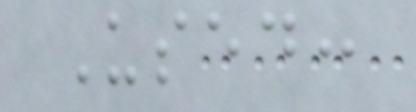Used:
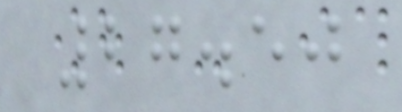27.50
